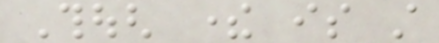Though there is still
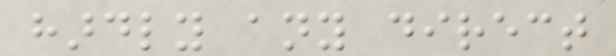hardly any direct
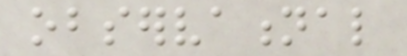observational
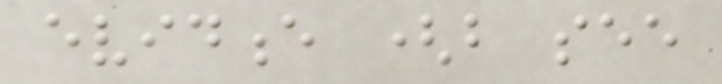evidence (but see
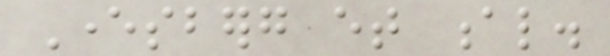Eversberg et al.
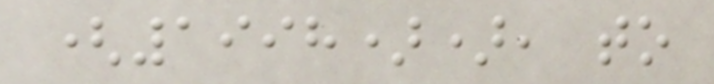(1998)), to
